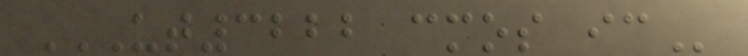UT3222 CMOS IC
